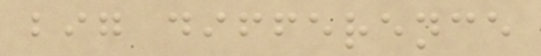big difference
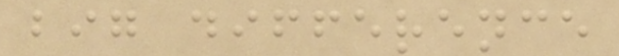big difference
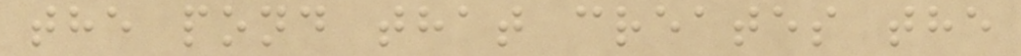the pond that creates the
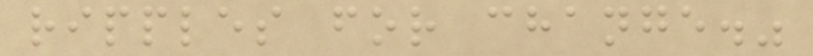ripples for change."
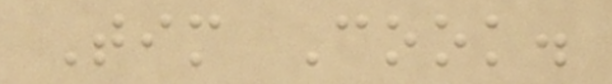Tim Cook.
